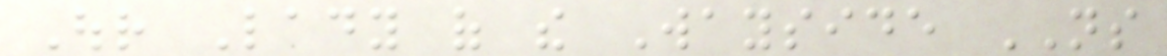Our Lady of the Wayside NS
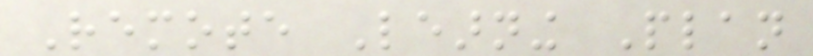Remote Learning Plan
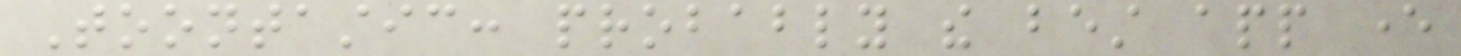Toontastic: probably the best app ever
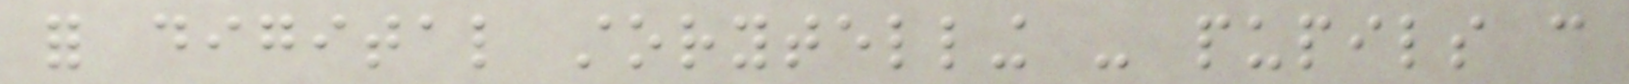for digital storytelling - pupils can
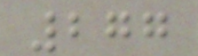277
